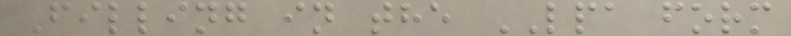Filling in the LPA form
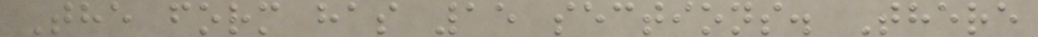The form has 15 sections. There
